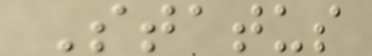Status
